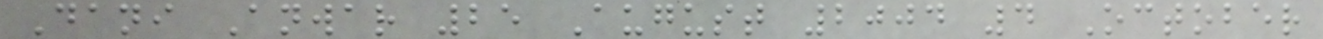Dani Anwar 25 August 2004 4 October
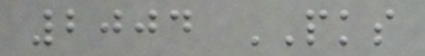2004 PKS
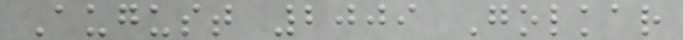August 2009 Golkar
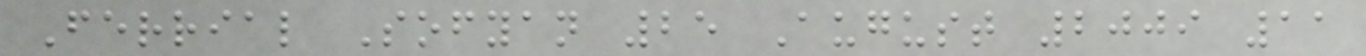Ferrial Sofyan 25 August 2009 11
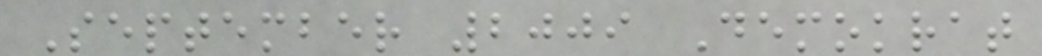September 2009 Demokrat
